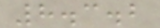8.3.2
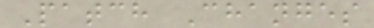Patch Changes
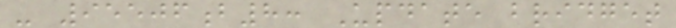- 95506b8: Update bridget
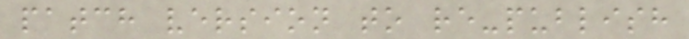patch version to re-publish
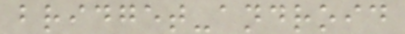bridget-android
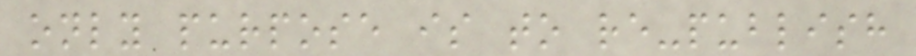only purpose is to re-publish
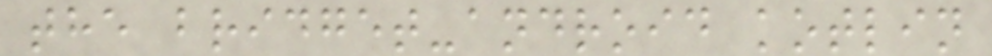the bridget-android kotlin
